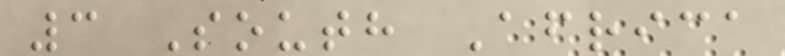3 South Africa
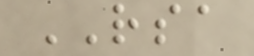RSA
